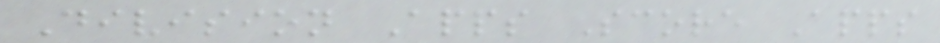Division Apps Score Apps
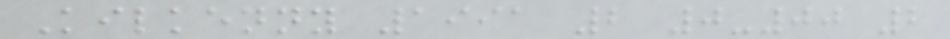Kilkenny 1991 2 0-00 2
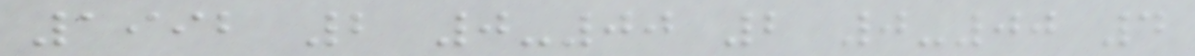1992 2 0-00 2 0-00 4
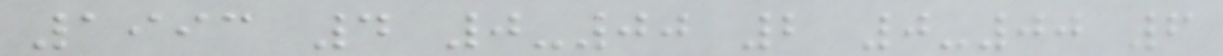1993 4 0-00 2 0-00 6
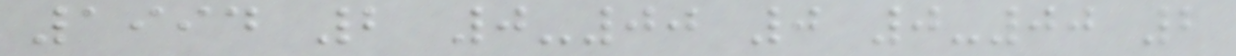1994 2 0-00 0 0-00 2
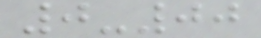0-00
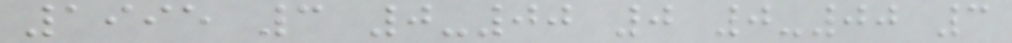1995 3 0-00 0 0-00 3
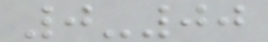0-00
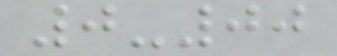0-00
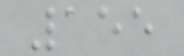155
